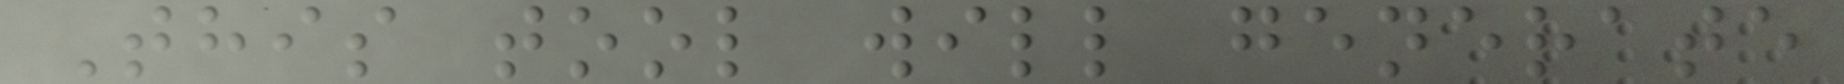This tool will generate
